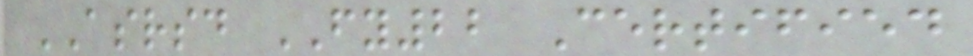ASRSD FY22 Certified
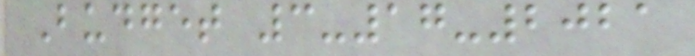Budget 3-17-2021
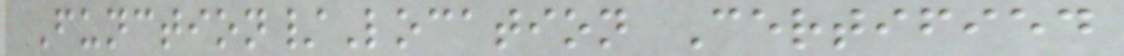Function/Location Certified
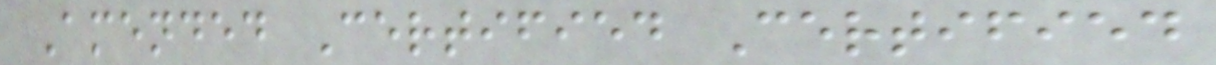Amended Certified Certified
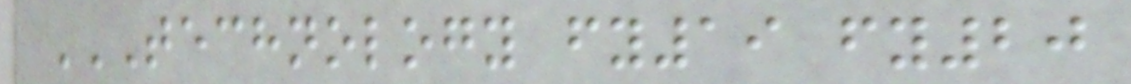TECHNOLOGY FY19 FY20
